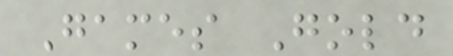Games Gold
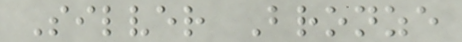Silver Bronze
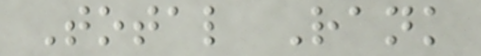Total Rank
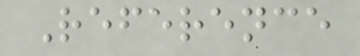Reference
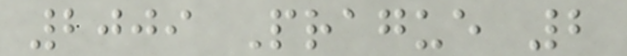2009 Prague 2
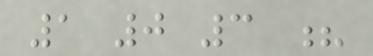1 0 3 ?
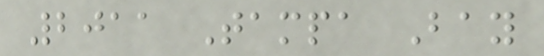2011 Tampa Bay
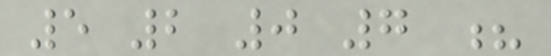5 2 0 7 ?
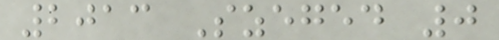2013 Szeged 0
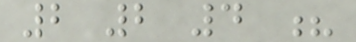2 2 4 ?
